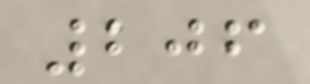206
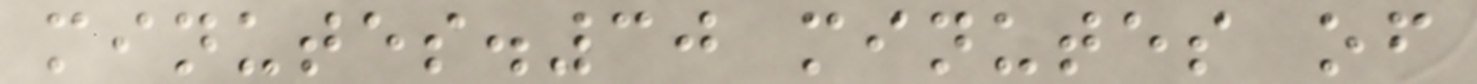minutes.30 minutes of
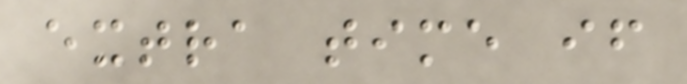extra time if
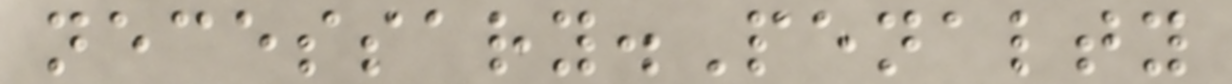necessary.Penalty
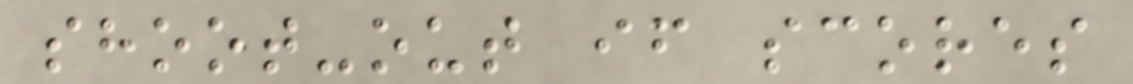shoot-out if scores
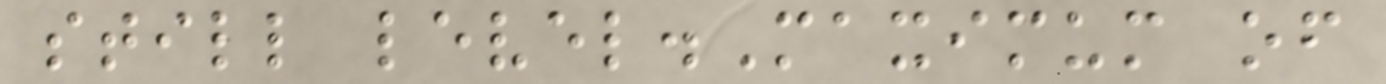still level.Maximum of
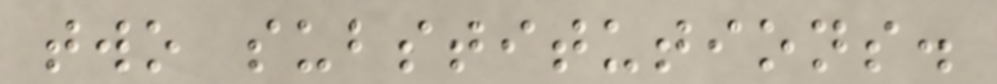two substitutions.
